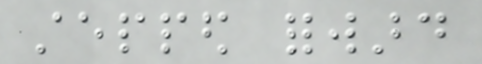stepped forward
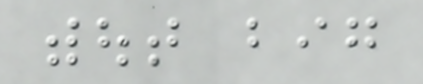without big
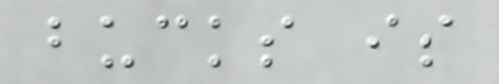bucks is
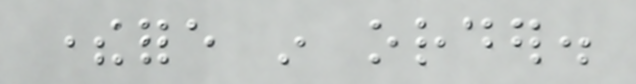therefore in order.
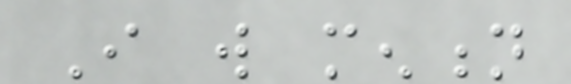I will mention
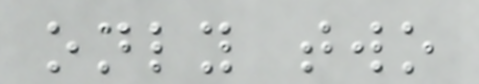only two
